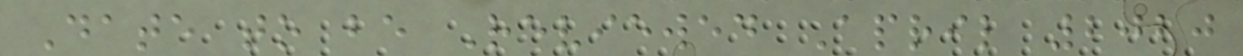Date to be Reviewed April 2020
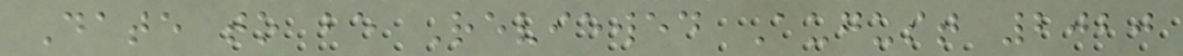Date to be Reviewed August 2020
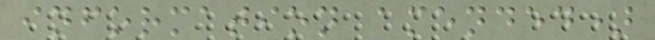information amended)
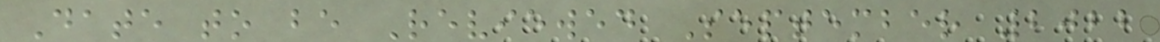Date to be Reviewed September 2022
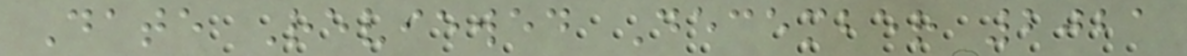Date Reviewed December 2021
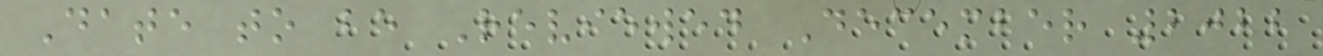Date to be Reviewed December 2022
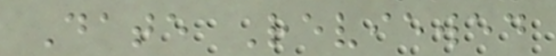Date Reviewed
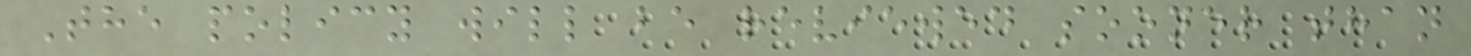The policy will be reviewed sooner than
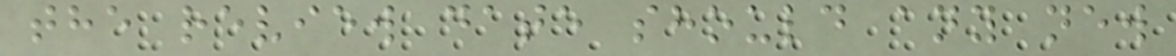the review date should any new
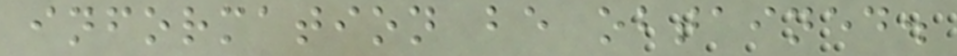information be obtained.
